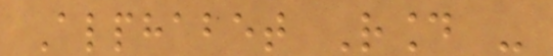Alphabet Round -
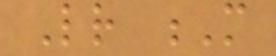Letter M
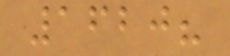1620?
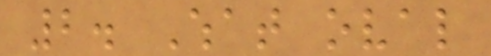2. What oval
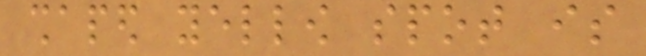shaped yellow spot is
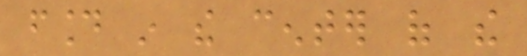found in the center of the
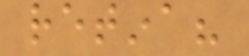retina?
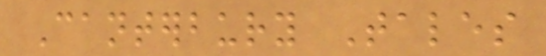Canterbury Tales
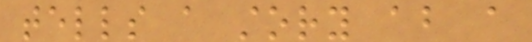tells a story about a
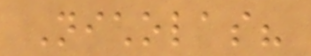Nicholas?
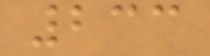233
